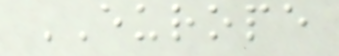EUROPE
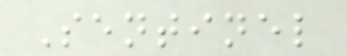Sentinel
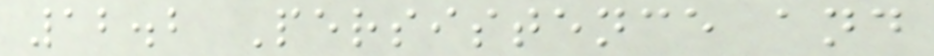12.2 Persistence and
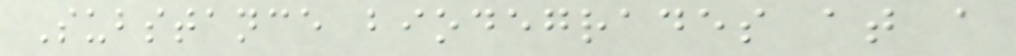Substance biodegrades at a
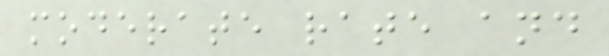moderate rate and
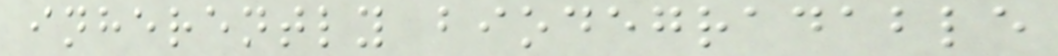inherently biodegradable
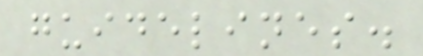guidelines.
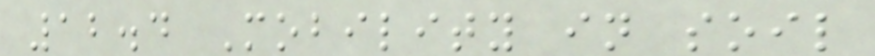12.4 Mobility in soil
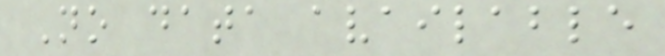No data available
